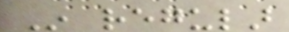In regular
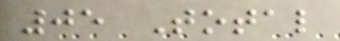05 Total
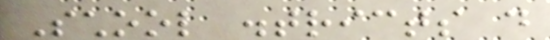School districts do
